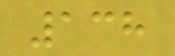138
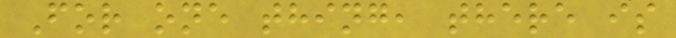For one thing, there is
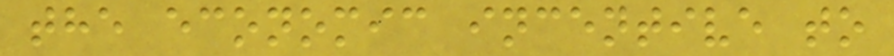the economic incentive to
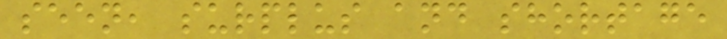seen, surplus and shortage
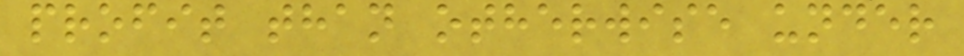profit than otherwise under
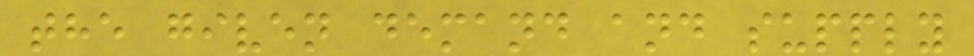the given demand and supply
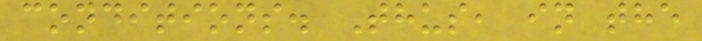conditions. Thus, in the
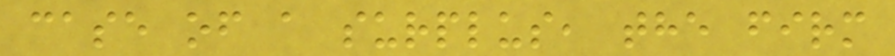case of a surplus, the firm
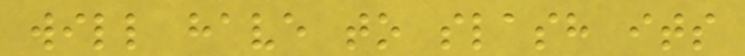will have to slash its
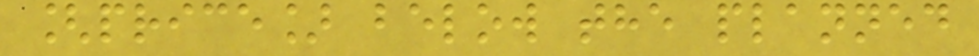[price] below the planned
